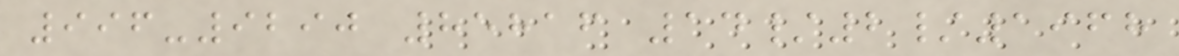996-9290 85816 14/2/1968
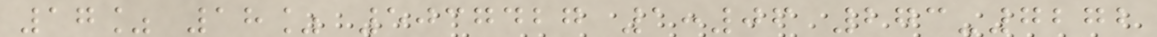17% 18% 5037427 1:06 273-7272
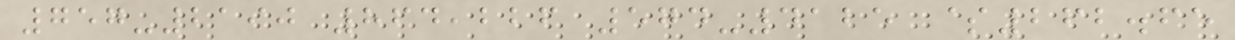757-2190 864,226 574-4125 $262.65
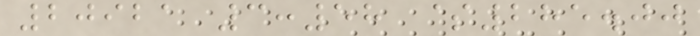20921 3:58 $285.00
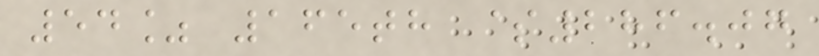54% 165th $286.07
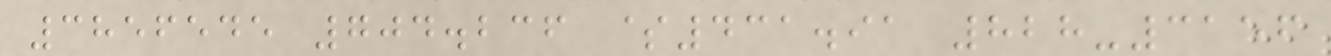3856545 704.236 $431.91 828-3156
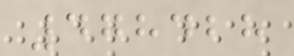478428
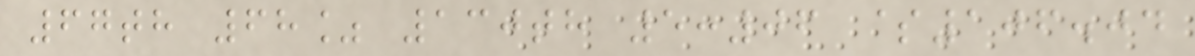67th 68% 130th 5:06 $106.04
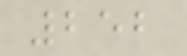252
